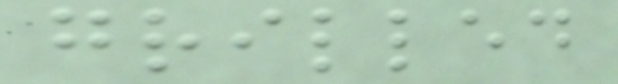grilled
